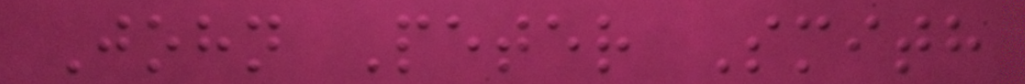John Peter Smith
